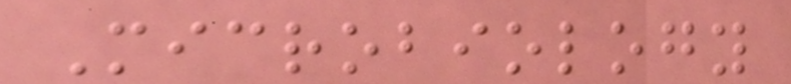Microbiology
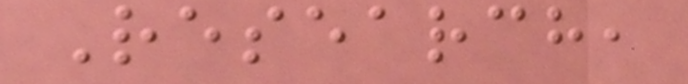Research,
